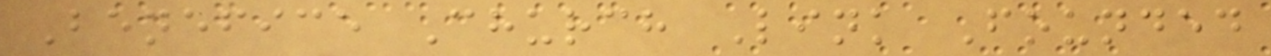Benefice Church Link Founded
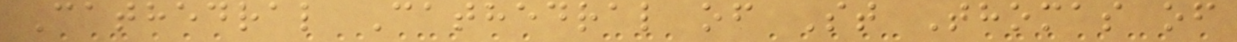Cathedral Cathedral of St Thomas of
